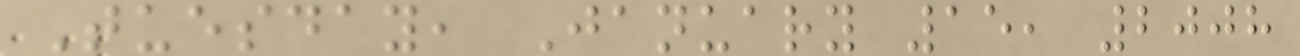Tuesday, January 15, 2008
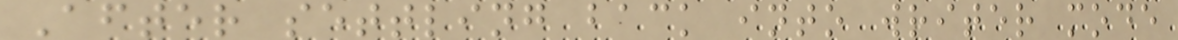After settling back into writer mode
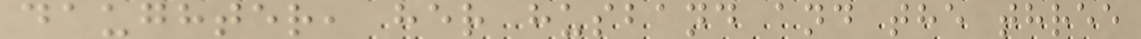daughter, her husband and the three
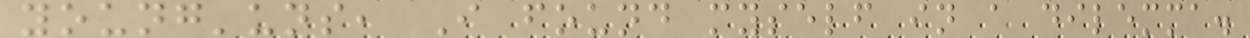young'uns, I found myself in a dilemma.
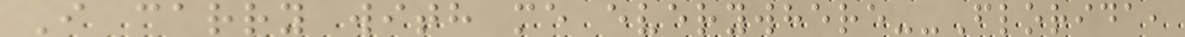I carry with me everywhere--Florida,
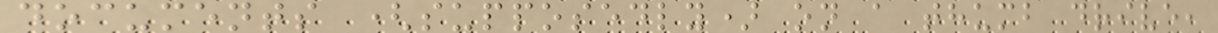documents (supposedly) on a thumb drive,
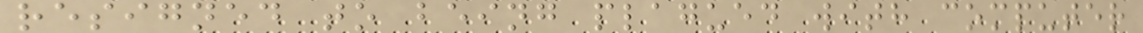resigned to being plagued with computer
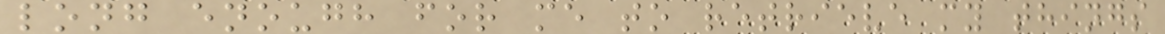long enough for me to retrieve my things
